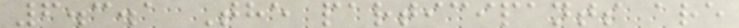6.3.1 The participants are
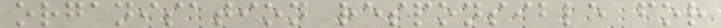organisation responsible for
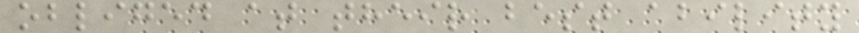obliged at their best ability
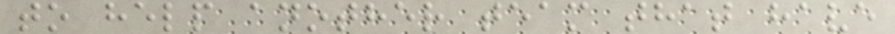to help another team that have
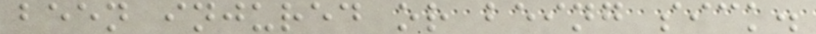been injured or being sick.
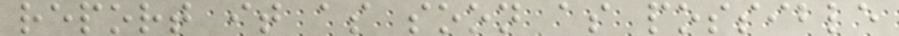report it as soon as possible
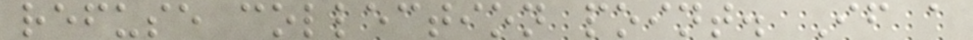refuse collection point. If a
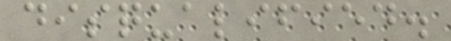disqualified.
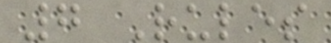7 Rules
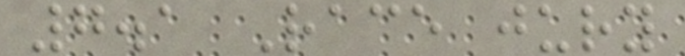7.1 Race jury
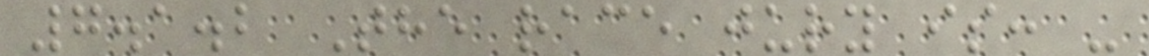7.1.2 The race jury is: -
